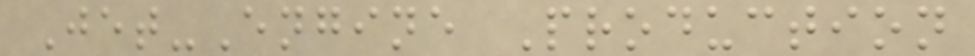Jet-Engine Production
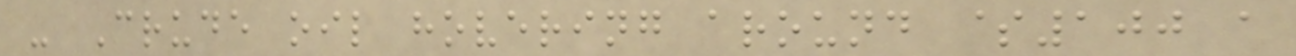- Crude oil hovering around $100 a
